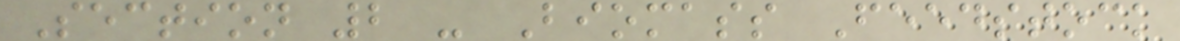Section 2 - Biomass Feedstock
